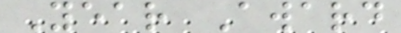Year Award
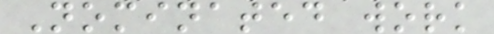Nominated work
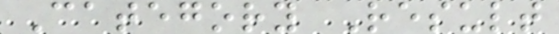Category Result
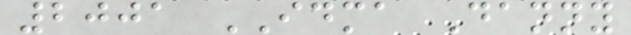2001 IDMA Danny
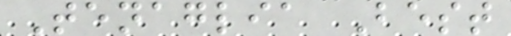Tenaglia Best
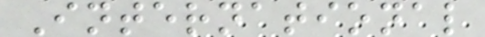International
